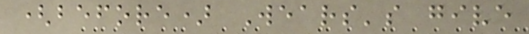(before) Wears's give
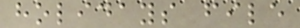holidays file
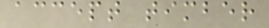accept timber
